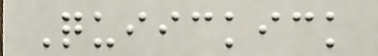Quiickick
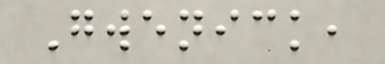Gwenick,
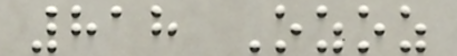818 Ozoz
